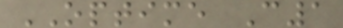OPTIME C1
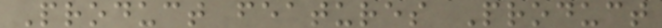Product features Product
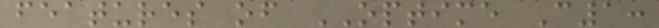features of OPTIME C1:
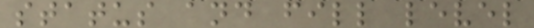status and fill level
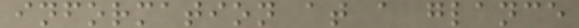information at a glance
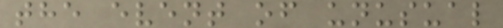the event of unusual
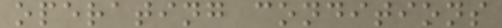operating conditions
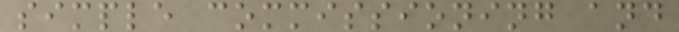simple commissioning and
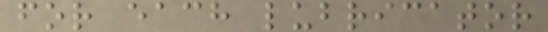for each lubricator
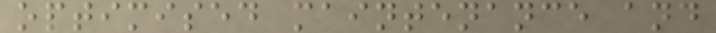optimised maintenance and
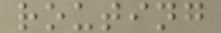routing
